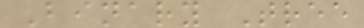Binary Tree
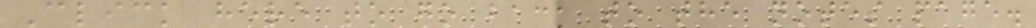Click here to go back to the notes page.
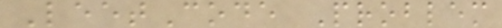LeetCode Problem
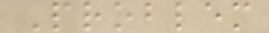Problem
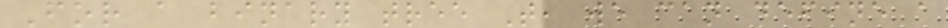For a binary tree T, we can define a
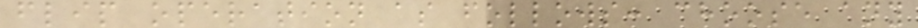flip operation as follows: choose any
